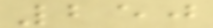250
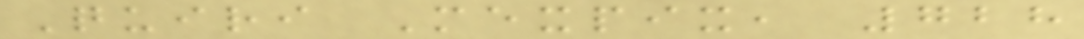Quiri Mexpix, 728
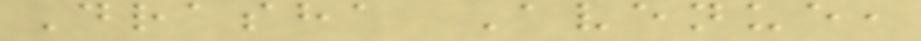Drasha Avenue,
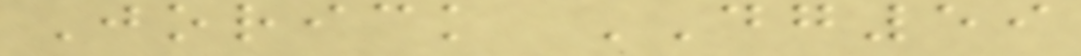Jorick DG59
